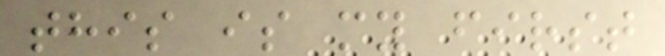this is my first
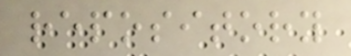repository
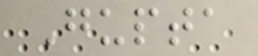Gupta
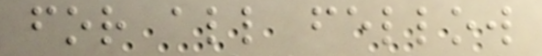for all fellow
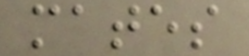mates
